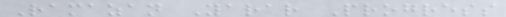Ramazan Yarar Progress
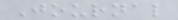Journal
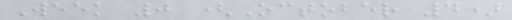Week 0 (October 4)
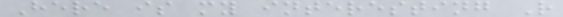Here is my interesting R
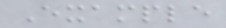Example
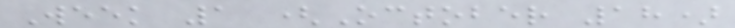Week 1 (October 18)
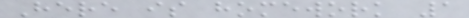Here is homework 1
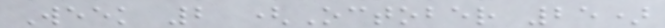Week 2 (October 25)
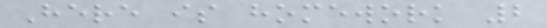Here is homework 2
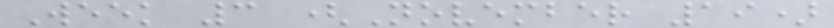Week 3 (November 19)
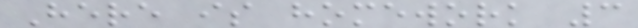Here is homework 3
